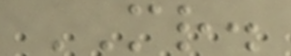MR.
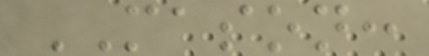MASON:
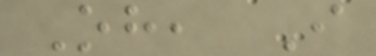Oh, I
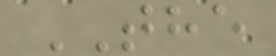THE
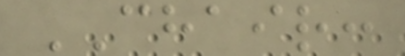CHAIR:
